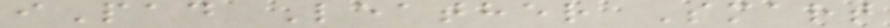iPad Leather Smart
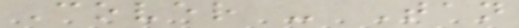Cover - Tan
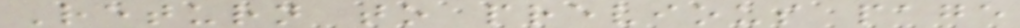Return to previous page
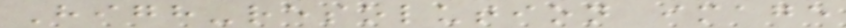High-resolution image
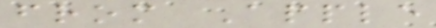from Apple
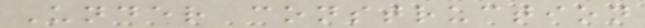Under construction
